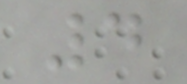4
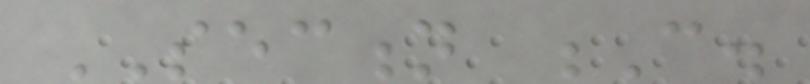SECTION C.
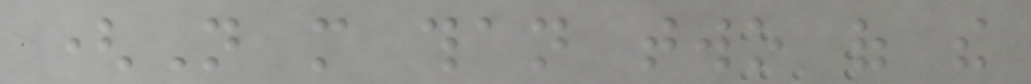(Not more than two of the
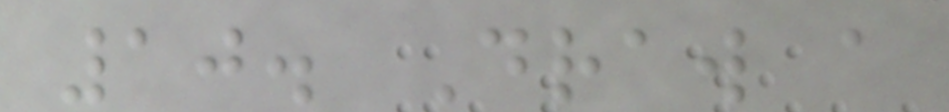10. Draw a
